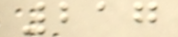217
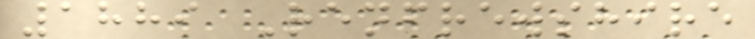1889 Renfrewshire
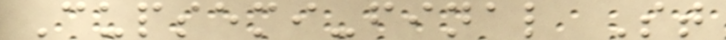Cupsemi-final St
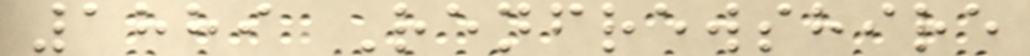1889 Renfrewshire
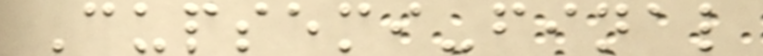Cupsemi-final
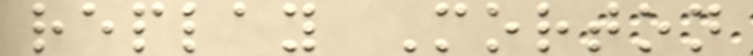replay Morton
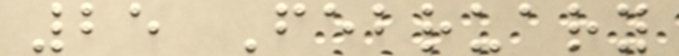25 February
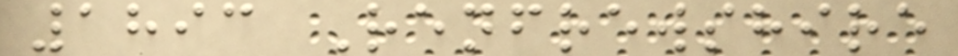1893 Renfrewshire
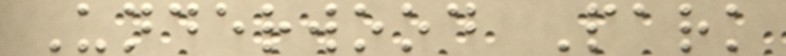Underwood Park
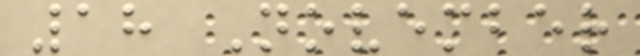18 November
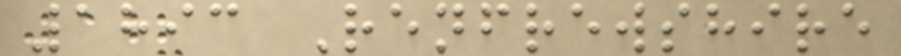1893 Renfrewshire
